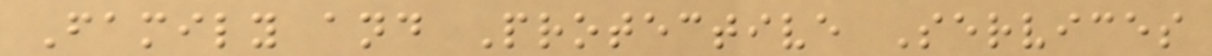Family and Protective Services
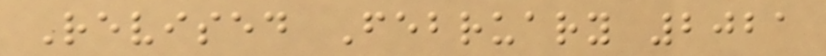Revised February 2021
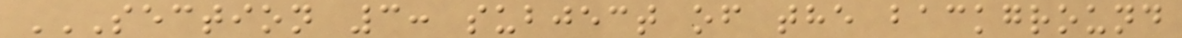SECTION 3: SUBJECT OF THE BACKGROUND
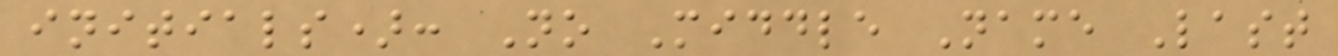initials): No Middle Name Last
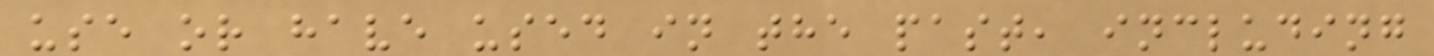use or have used in the past, including
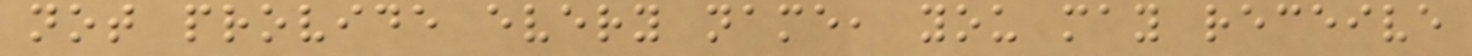not provide every name, you may receive
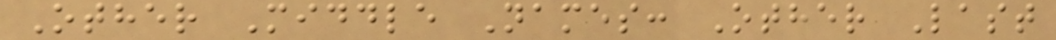Other Middle Names: Other Last
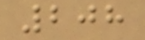208
